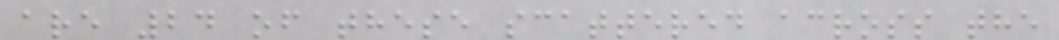are 24 of these scattered across the
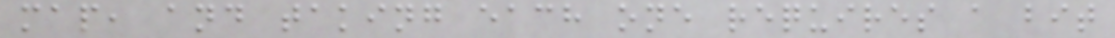map, and taking each one requires a bit
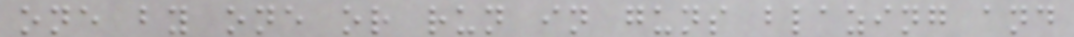one by one or run in guns blazing and
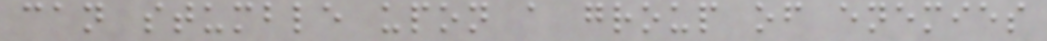can stumble upon a group of enemies
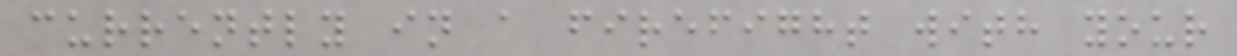currently in a firefight with your
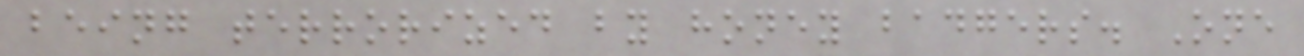being terrorized by honey badgers. One
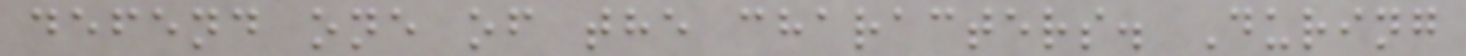defend one of the characters. During
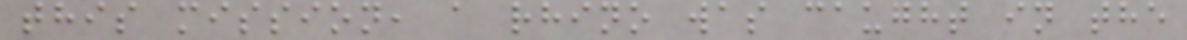this mission, a rhino was caught in the
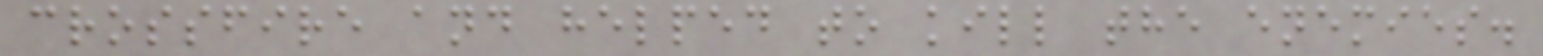crossfire and helped to kill the enemies.
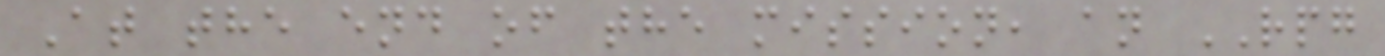At the end of the mission, an RPG
